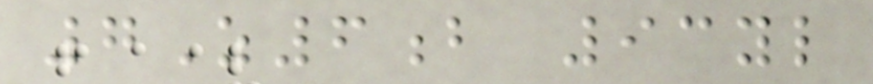7Z6b 93yl
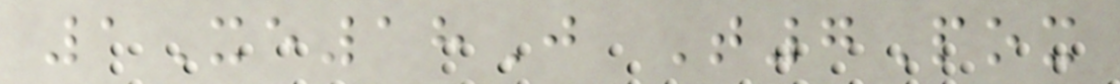1Xe18J T7Pox
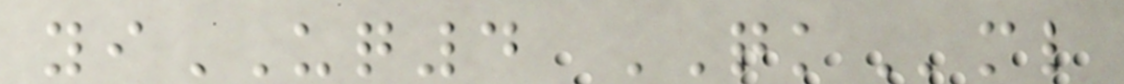yiUQ4 QKml
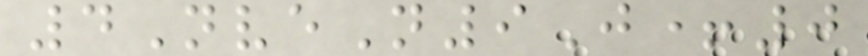4NveN9J+0
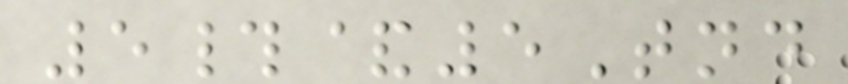5#&5Tnd
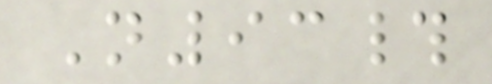N93#
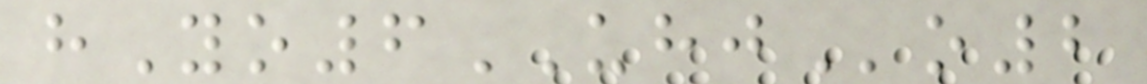hYo6UHJo2
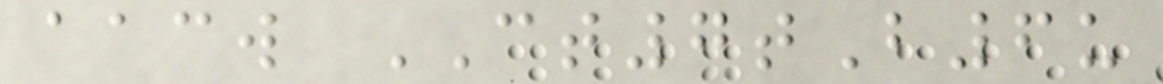aacw CT7tB6u
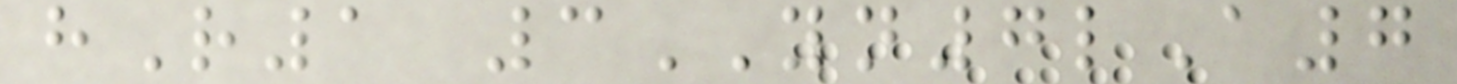hR1 3YN7lA7
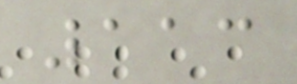113
